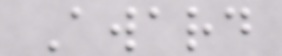Award
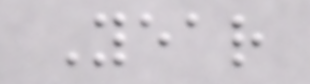Year
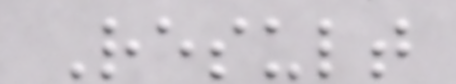Result
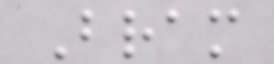Bram
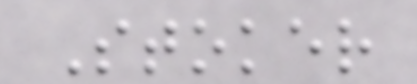Stoker
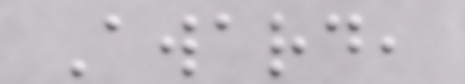Award,
